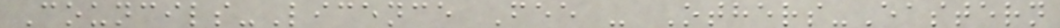Councils-Licence Fee - Others-Eastern
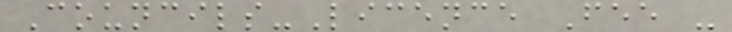Councils-Licence Fee -
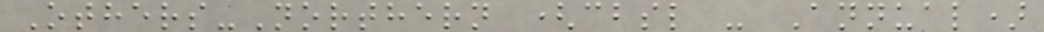Others-Northern (cbsl - Annual)
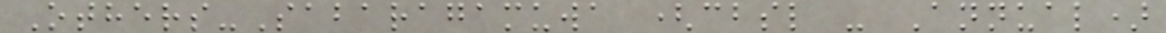Others-Sabaragamuwa (cbsl - Annual)
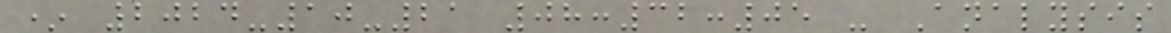* 2024-10-21 08:32:05 - Analysis
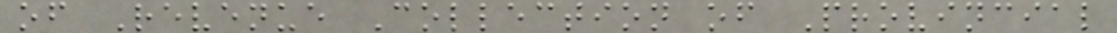of Revenue Collection of Provincial
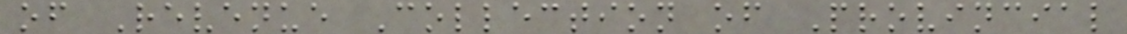of Revenue Collection of Provincial
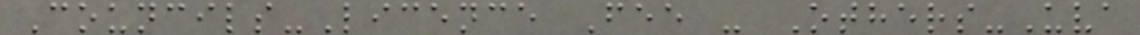Councils-Licence Fee - Others-Uva
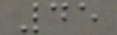45
